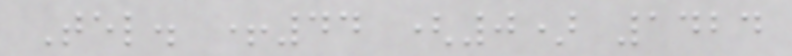Tel. +44 (0) 1424
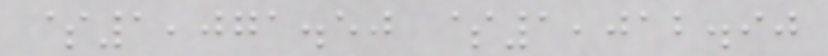$1,071.50 $1,012.90
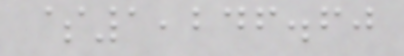$1,246.60
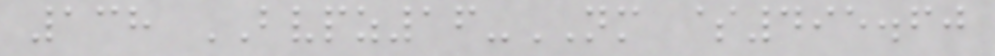138 BVPZ16-NM $495.60
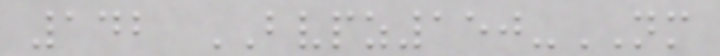142 BVPZ150-NM
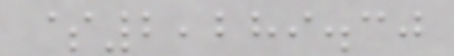$2,289.30
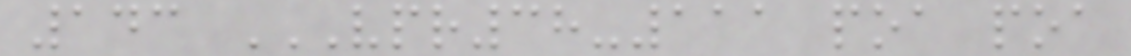143 VPR38-111 POA POA
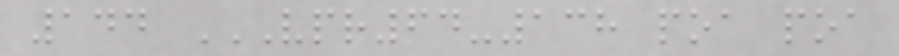144 VPR64-138 POA POA
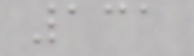131
